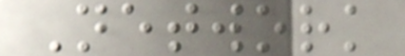Network
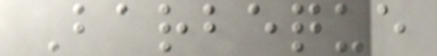Barbeque
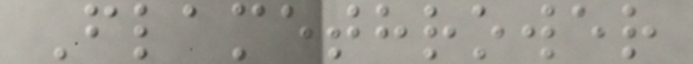Flamethrower
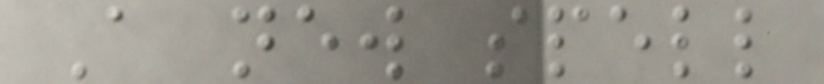A new spell
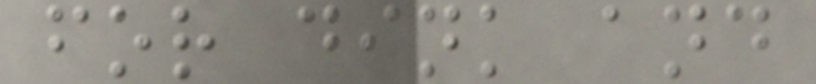for dink and
